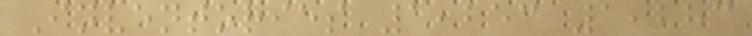Inventories 1,253 1,283
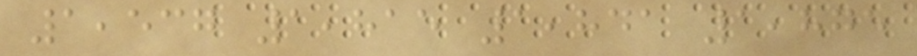1,537 1,815 1,841 1,875
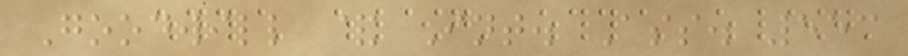Goodwill & Int. Ass. 553
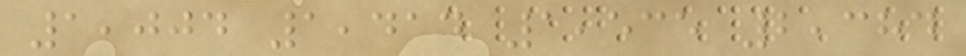1,004 1,414 1,535 2,384
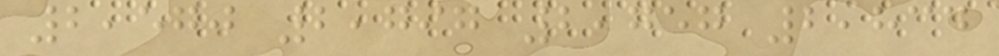2,570 2,797 2,757 2,834
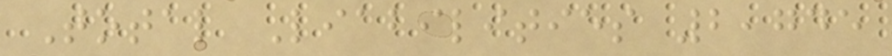Total Liabilities 2,745
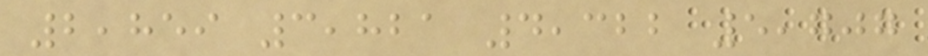2,859 3,821 4,322 5,707
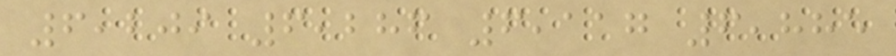6,209 6,286 6,117 6,885
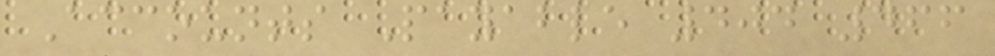Accounts Payable 404 466
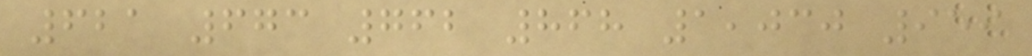621 673 762 868 1,030 959
